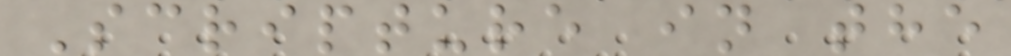Scripture in the
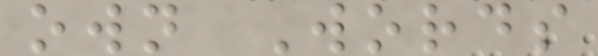own Words
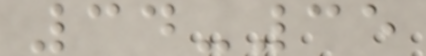34-35
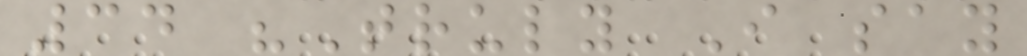34 "Truly I say
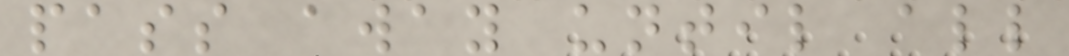pass away until all
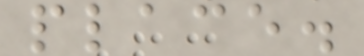place.
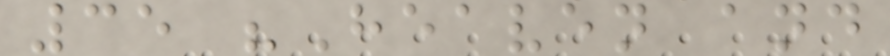35 "Heaven and
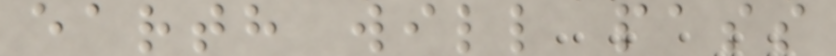earth will pass
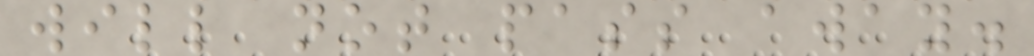will not pass away.
